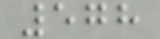578
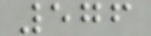576
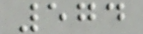574
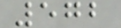572
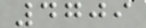4709
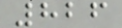826
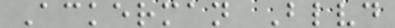Ackerman Blvd
